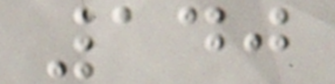140
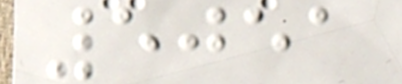5051
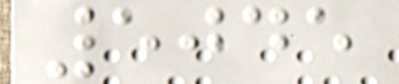5045
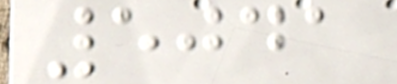5041
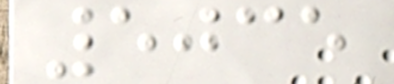5035
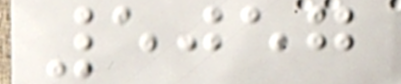5057
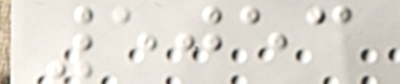5053
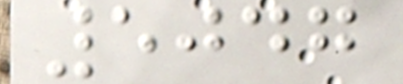5047
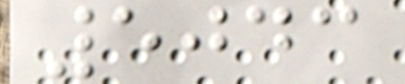5043
